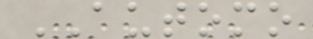AUTOMO
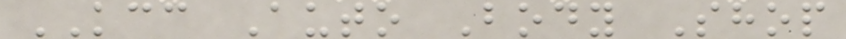KCC Auto Body Shop
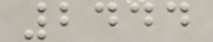2444
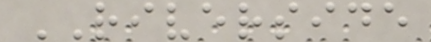RIVERSIDE
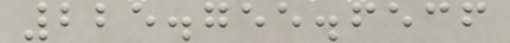225.755.6536
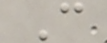C
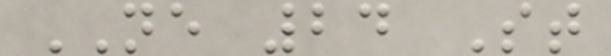NE 24 St
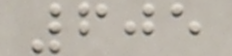605
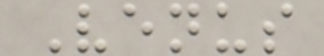Venus
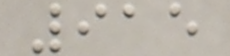915
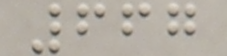667
